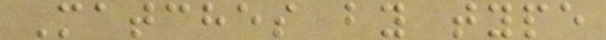Matches by type
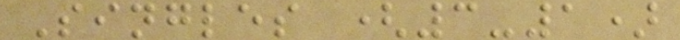Singles (3-1)
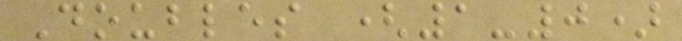Doubles (1-0)
